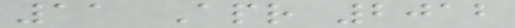11 Apr 2012
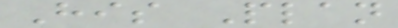His Plan
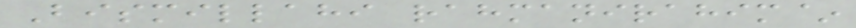Bismillahi rahmanirahim~
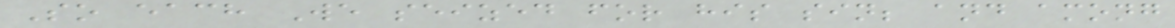So each We seized for his sin; and among
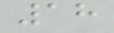18
